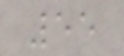55
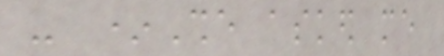- *She asked me
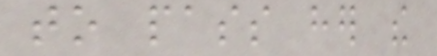to pass her the
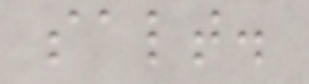salt.
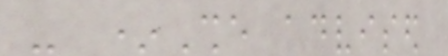- *She advised
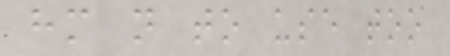him not to use too
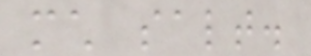much salt.
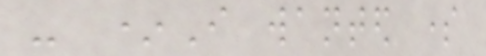- *I wanted some
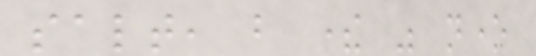salt, but there was none
